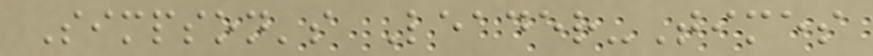Simpson's Leader-Times
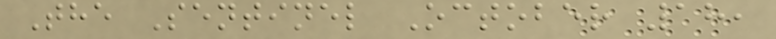The Sentinel October 18,
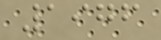1976
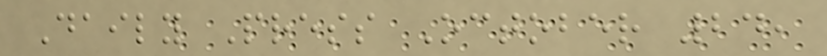Daily Press October 24,
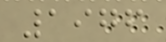1976
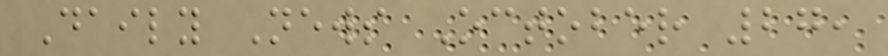Daily News October 27,
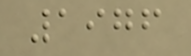1976
